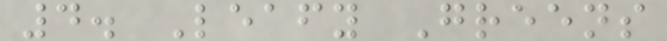4. Leafy Greens
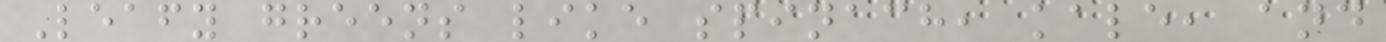Leafy greens like spinach, kale, and
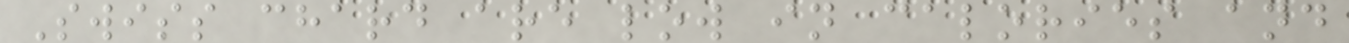Swiss chard are low in calories and
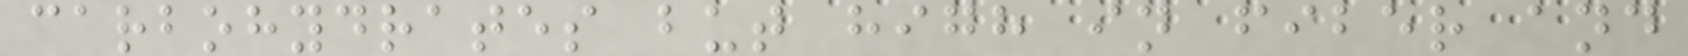carbohydrates but high in fiber and
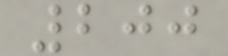200
